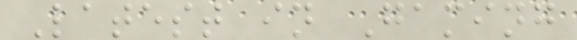Latest in Gaming
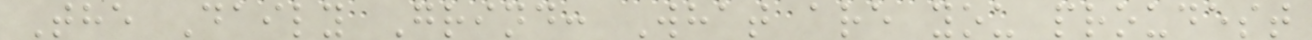The Daily Grind: What are you proudest
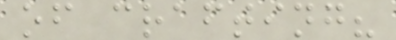of crafting?
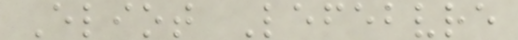Eliot Lefebvre
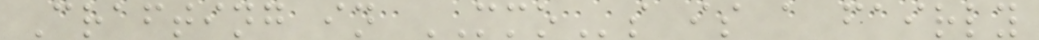Crafting in MMOs is a fairly
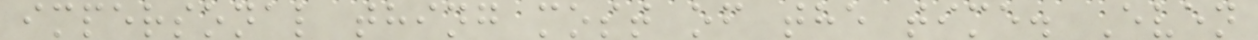impersonal thing most of the time. Even
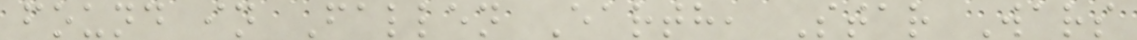found in Fallen Earth, Star Wars
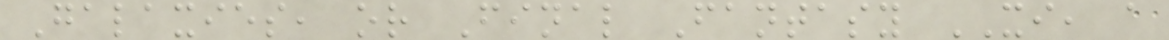Galaxies, or Final Fantasy XI, a
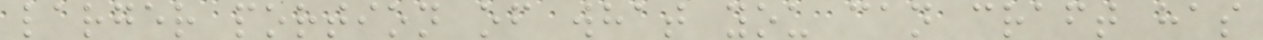larger portion of what you can craft has
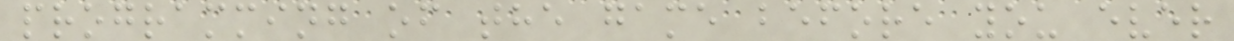programming of the game before you ever
